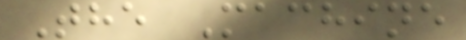The Machine
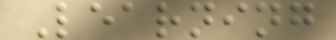Learning
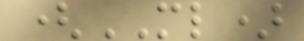(ML)
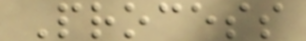Process
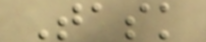Task
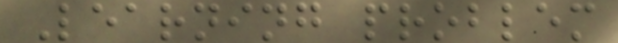Learning problem
